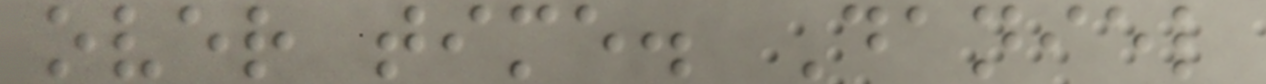over time. Daniel
